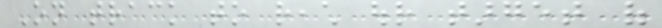On track to reach our target of
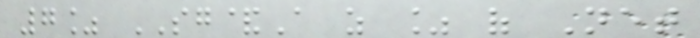7% SG&A as % of Net
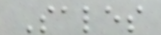Sales
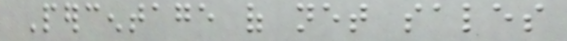Percentage of net sales
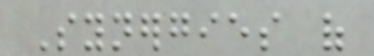Synergies of
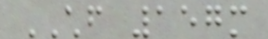CHF 157m
